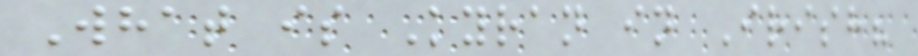What is Kyran in Irish?
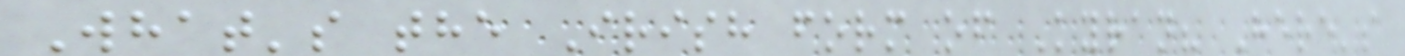What's the Irish form of Kyran? Here's
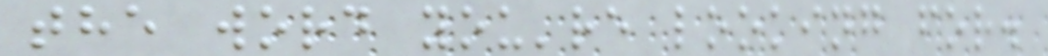the word you're looking for.
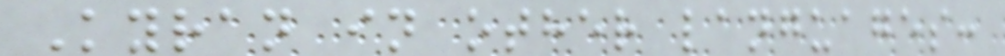Kyran in other languages:
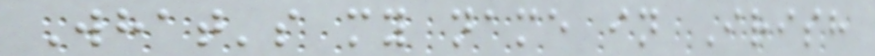What's my name in Irish
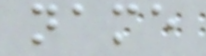name
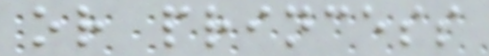or princess
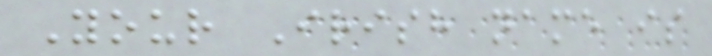Your Irish name is
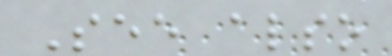See also
